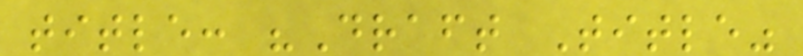title: "Draft Title"
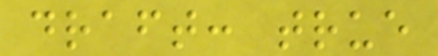draft: true
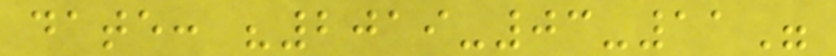date: "2019-03-11"
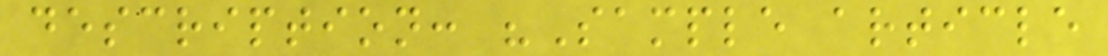description: "Sample article
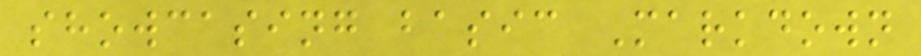showcasing basic Markdown
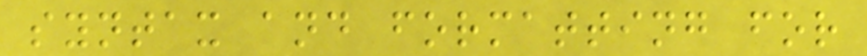syntax and formatting for
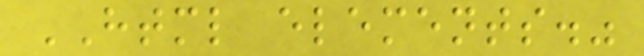HTML elements."
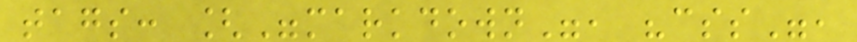tags: ["markdown", "css",
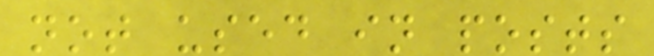not used in posts
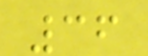36
